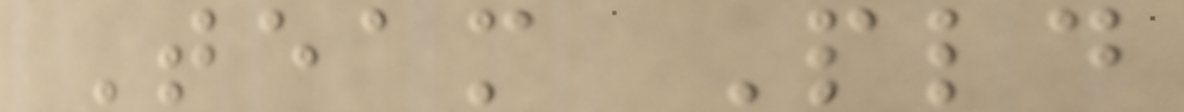Team Pld
